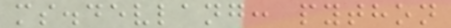ms.devlang: python
